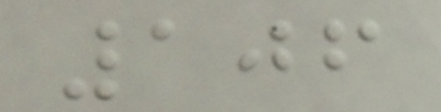106
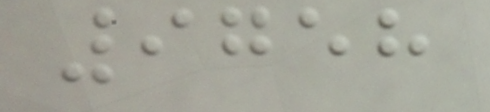9758
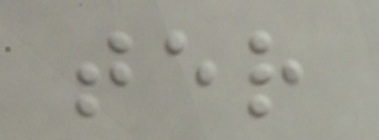ter
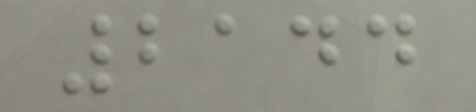2144
